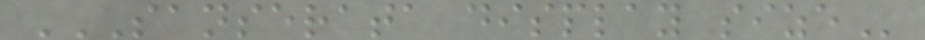SANSERATA DISPLAY SIZE
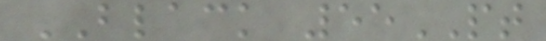BLACK 55PT
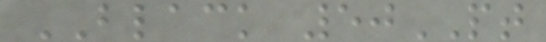BLACK 50PT
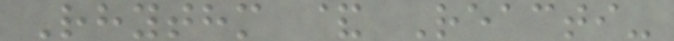Rhythm & Reacti-
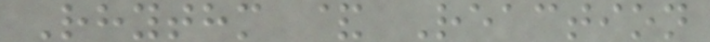Rhythm & Reaction
